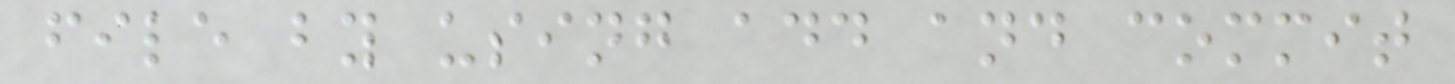file by using add and commit
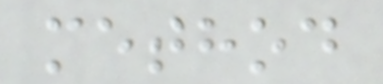method
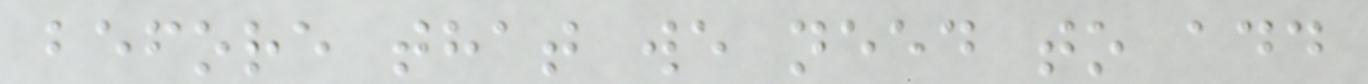before that we need to add
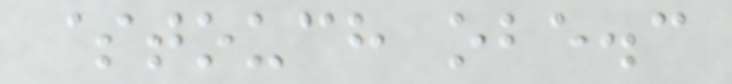$touch obe.c
